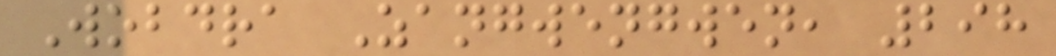Wobdra Zangwengwen, 298
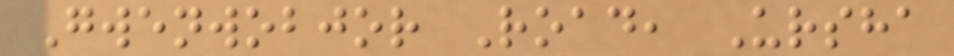Gwenwobjor Road, Ursha
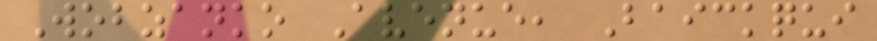Wobzanko Avenue, Baickqui
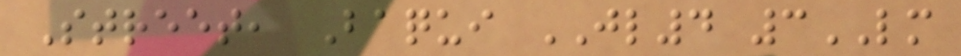Street, Baqui JL4 3LM
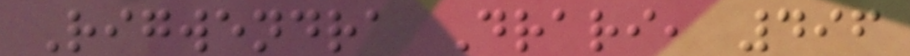Rigwendra Drari, 496
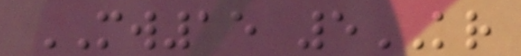MW15 5KR
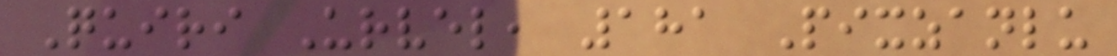Quiri Urvel, 181 Pixzanlu
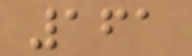161
